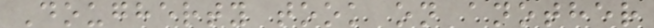Dougherty took on another
